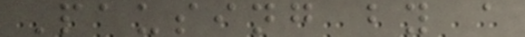Pausing by a
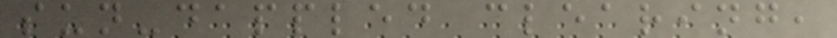sun-dappled clearing,
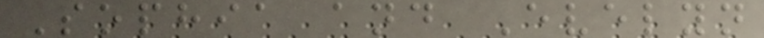Sophia and Evelyn
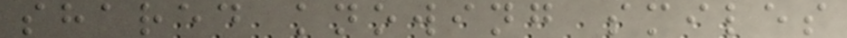shared knowing smiles
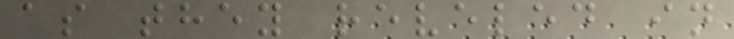as they reveled in
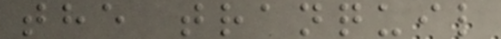the tranquil
